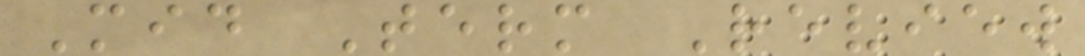Mid Term Review
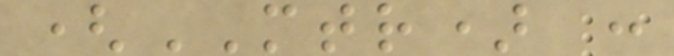(MTR) :
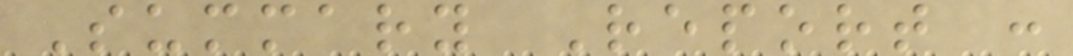Summary Report :
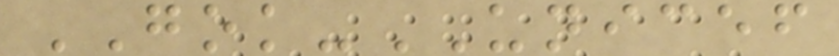GOK-UNICEF
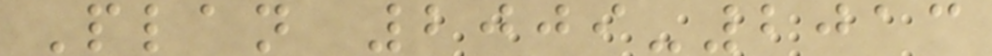Plan 2009-2013
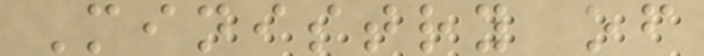Ministry of
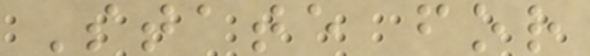State for
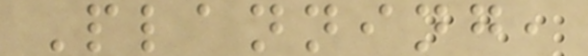Planning,
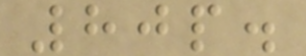80p.
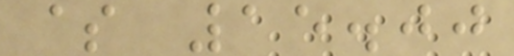$ 15.00
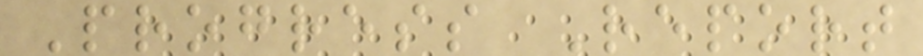Progress Report
